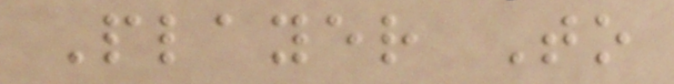Player To
